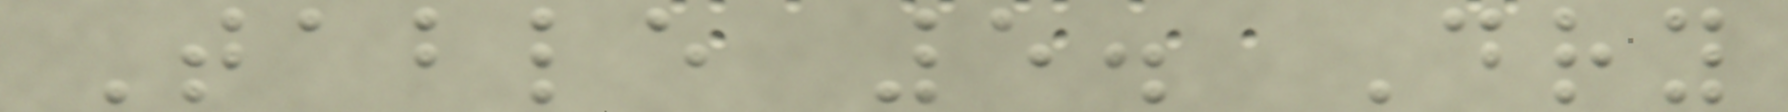Table 5. Dry
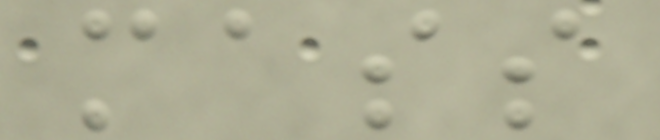mass
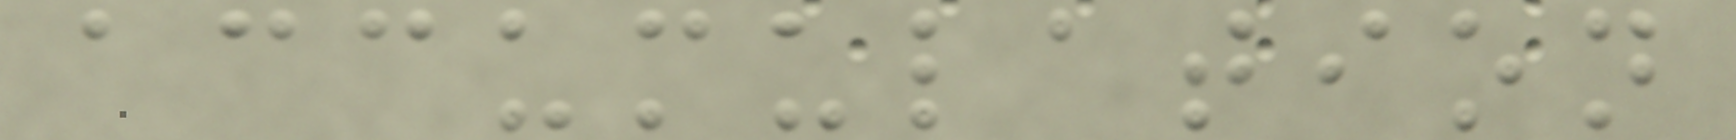accumulation
